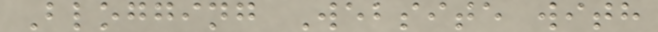Blogging Website with
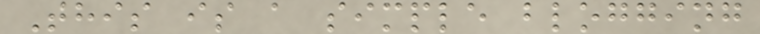This is a simple blogging
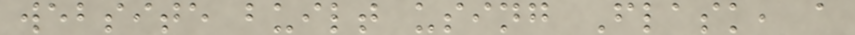website built using Flask, a
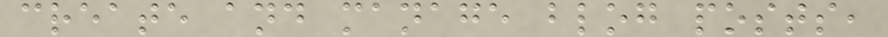create and manage blog posts,
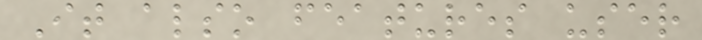It also features user
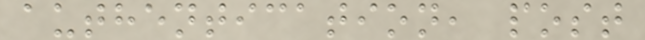authentication, post
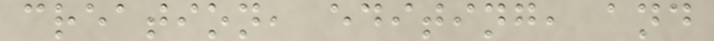creation, editing, and
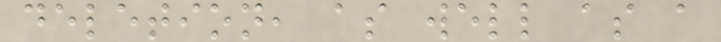deletion, as well as a
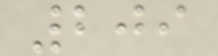209
